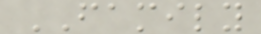FAMILY
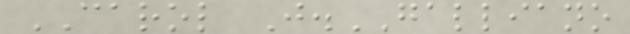CAROL J.GALLIANO
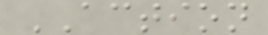ACTION
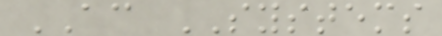AC SYSTEMS
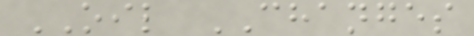OIL CHANGES
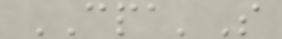CPA'S
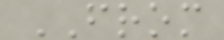FROM
